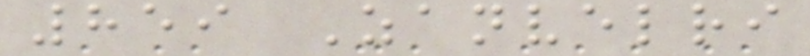859 Zanvelri
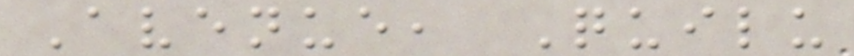Avenue, Quilu
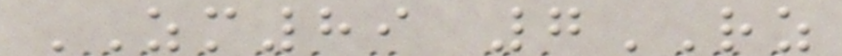ZM89 7RZ
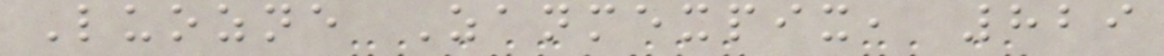Luozne Zanmexpix, 829
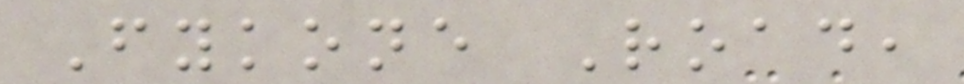Fykone Road,
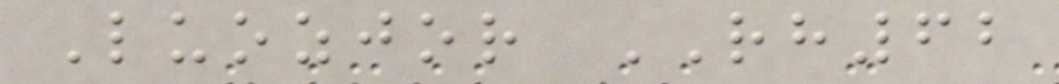Luozjor RH62
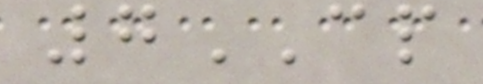7CP
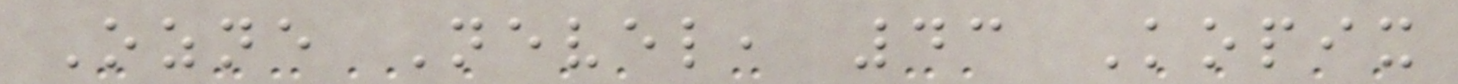Ozne Nevel, 43 Kopix
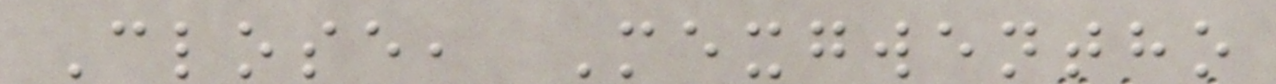Close, Mexgwentho
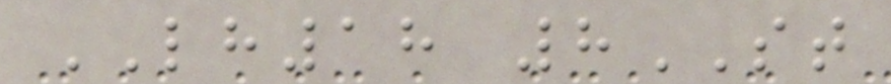LH18 8ST
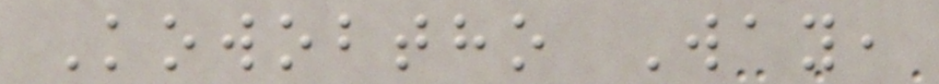Kowobtho Way,
